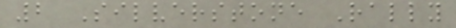2 Silverstone Rally
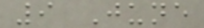9 June
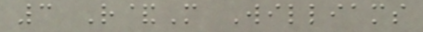3 R&M Williams
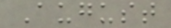August
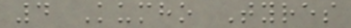4 Kumho Tyres
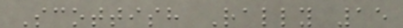Scottish Rally 15
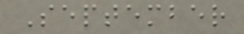September
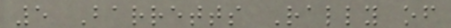5 Barretts Rally of
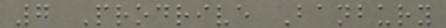7 Prodrive Banbury
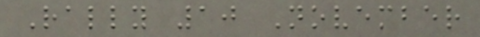Rally 10 November
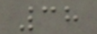38
